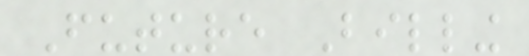Future Billing
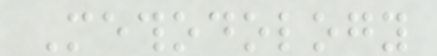Methodology
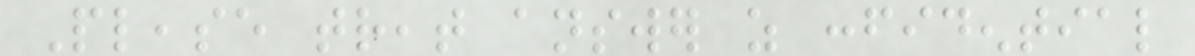Please treat answer as confidential
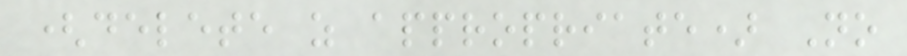(delete as appropriate) No
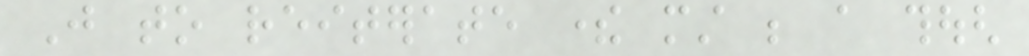Just to reiterate there must be a though
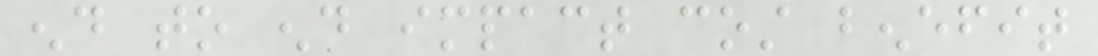end to end impact cost benefit
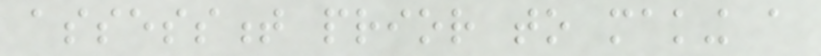assessment prior to making a
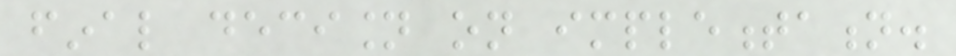final decision on implementation.
